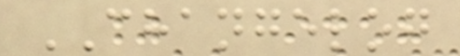CHANGELOG
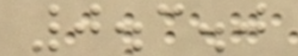0.3.0
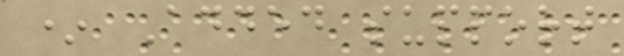* Added support
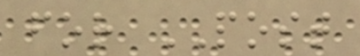for POST
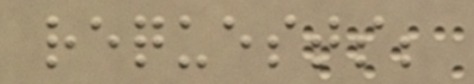requests;
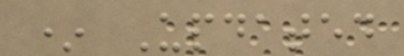* Updated
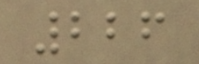226
